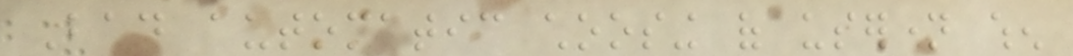Bad automatic choosing of username when
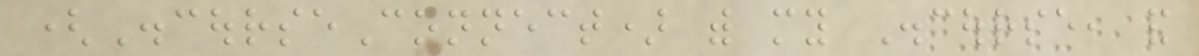(DiscourseConnect) with my Discourse, and
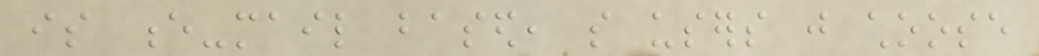is e-mail based, so users just choose
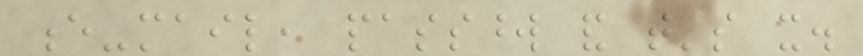e-mail, password and that's it.
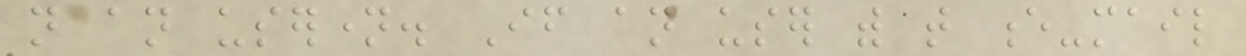not an username. If an user with that e-mail
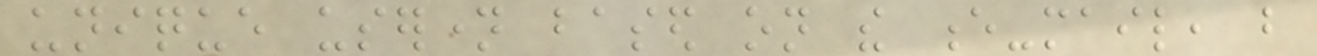unique username based on the e-mail, but
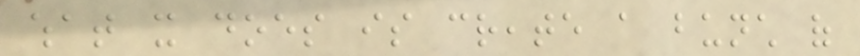what it does is create a bunch of
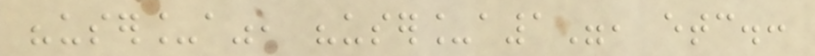"user_a", "user_a1", etc.:
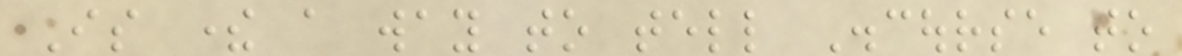Is there a way to tell Discourse to
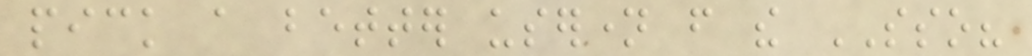pick a better username from the SSO?
